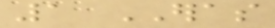1 ERAS
